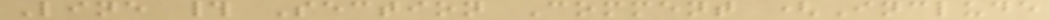Line # Section Comment (Include
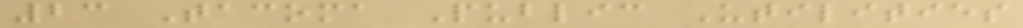23 Tacoma Public Utilities
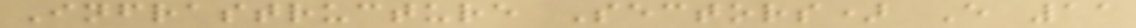Infrastructure Sectors) E 11
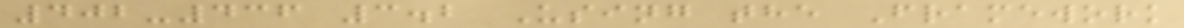402-436 3.2 Using the Framework
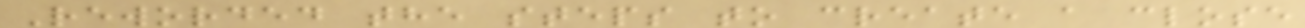Reworded the steps to create a close
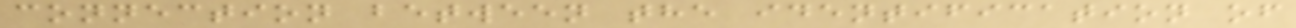connection between the identification of
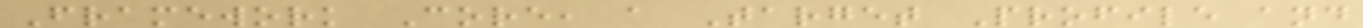Framework Core, a Target Profile and
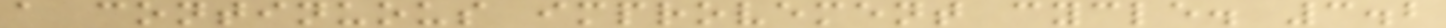a continuous improvement cycle. 3.2
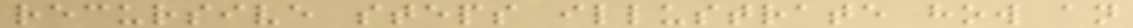recursive steps illustrate how an
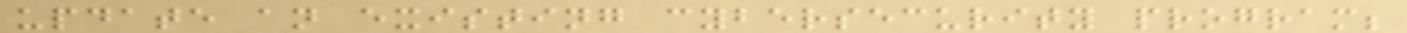update an existing cybersecurity program;
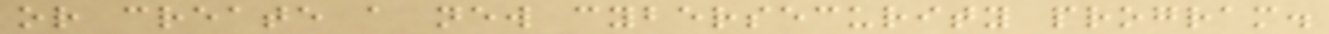or create a new cybersecurity program.
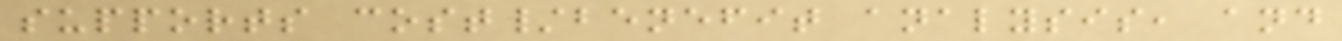supports cost/benefit analysis, and
